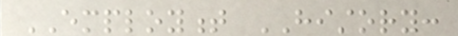EMPLOYMENT HISTORY:
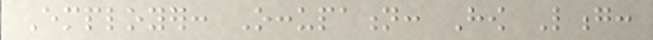Employer: Occupation: How Long:
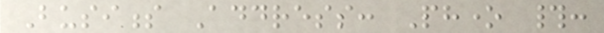Business Address: Phone #:
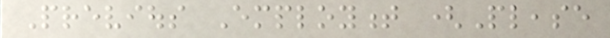Previous Employment (Please
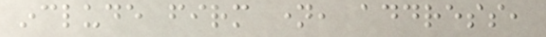include firm name, address,
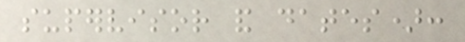supervisor and dates):
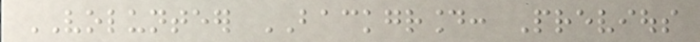VOLUNTEER BACKGROUND: Previous
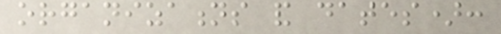organizations and dates):
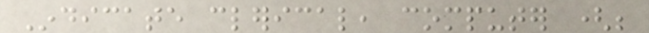Indicate clerical, computer (be
